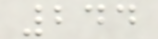244
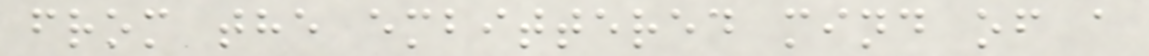from the embittered mind of a
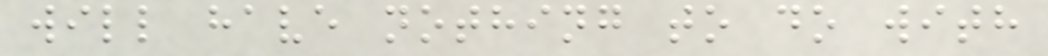will have nothing to do with
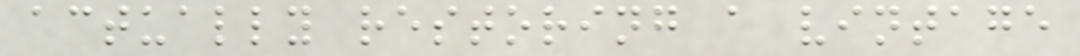actually restoring a vintage
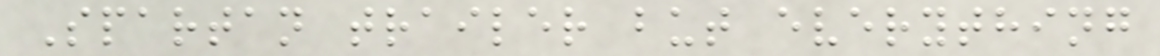Spartan trailer but everything
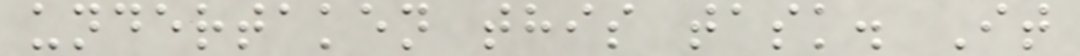undertaken this task. It
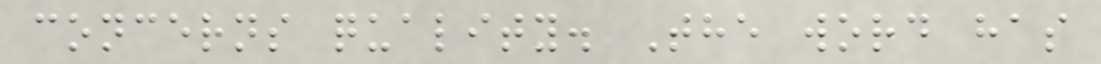concerns quality. The word has
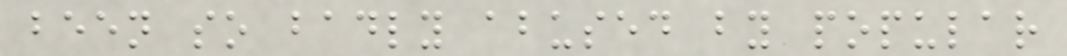been so badly abused by popular
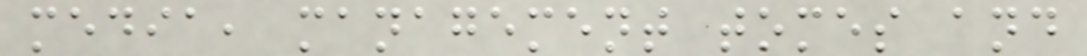media, management tomes and
